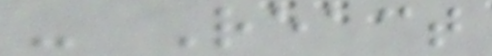- React
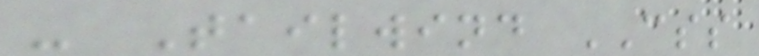- Tailwind CSS
